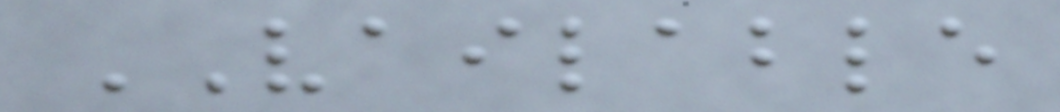VAILABLE
